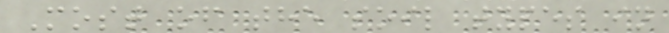Most of the soil types in
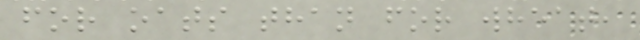for oats than for wheat,
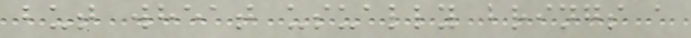but wheat usually brings a
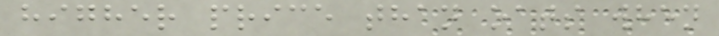higher price than oats when
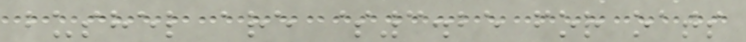bushel are $3.25 for oats
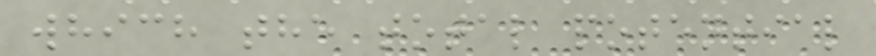which the total potential
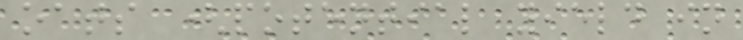oats (potential yield in
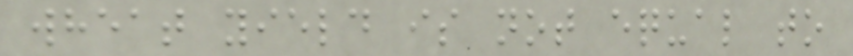wheat yield is not equal to
